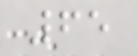65
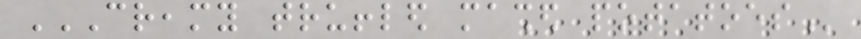CREAMY TRUFFLED MASHED POTATOES
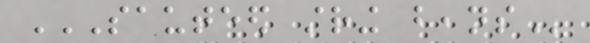SAUTEED STRING BEANS
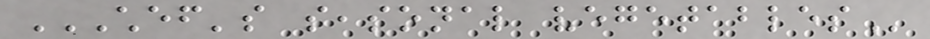CHEF'S SEASONAL VEGETABLES
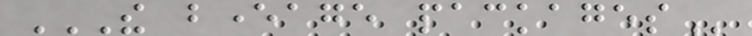THE BEVERAGE PACKAGES
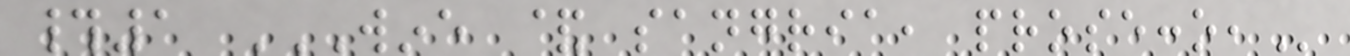#1 WINE & SANGRIA, PROSECCO,
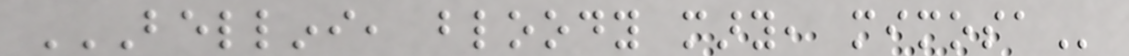BELLINI, BLOODY MARY, MIMOSA
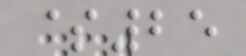$25
